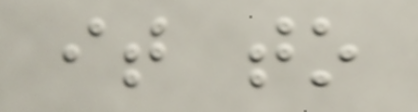it to
